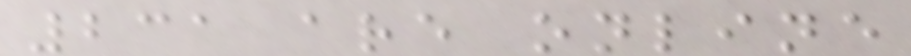231 are online
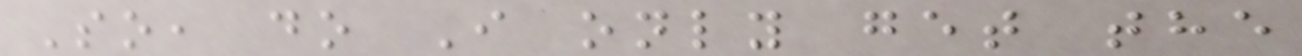So, do I only get the
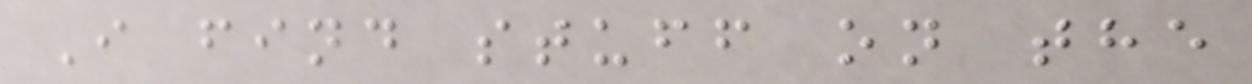I find stuff on the
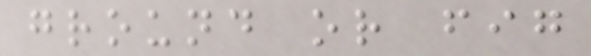ground or fig
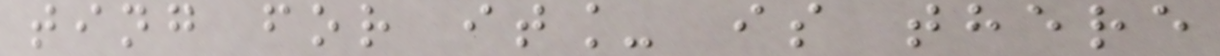ting for it_ is there
